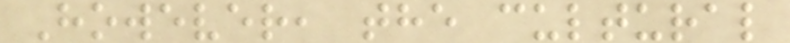However, the cultural
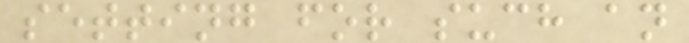setting for such an
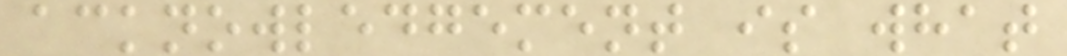acknowledgement is what
